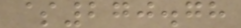$270.78
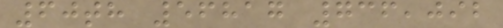60th 56817 736,092
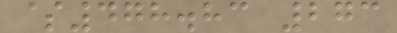$478.83 273
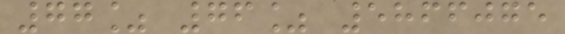77% 76% 5866075
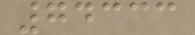74333
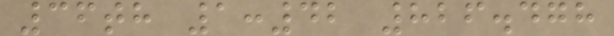36th 1:42 826.478
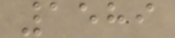1589
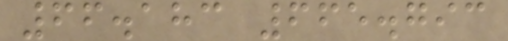66.183 665.793
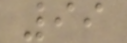99
